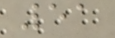51
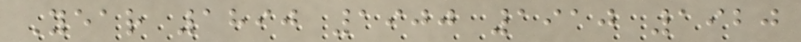Year 1890 1900 1910 1920
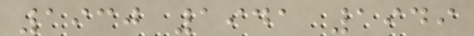1930 1941 1949
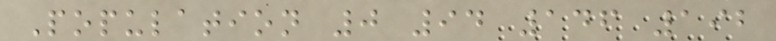Population 0 94 146 192
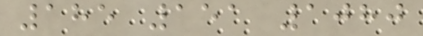185 151 1080
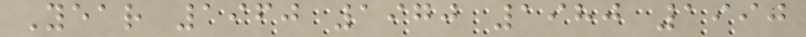Year 1960 1970 1980 1990
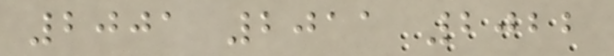2001 2011 2022
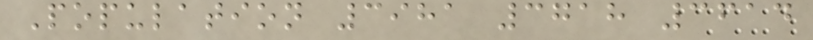Population 3981 3718 3614
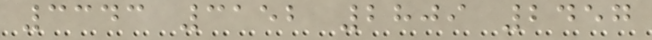3343 3152 2809 2457
